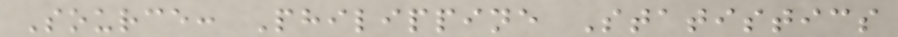Source: Philippine Statistics
